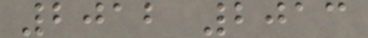2012 2013
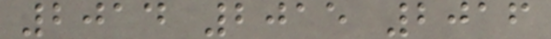2014 2015 2016
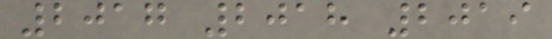2017 2018 2019
